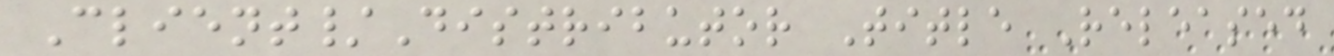Client/Distributor Title Released
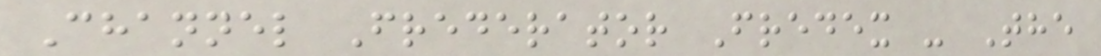Channel Frederator Fredex - The
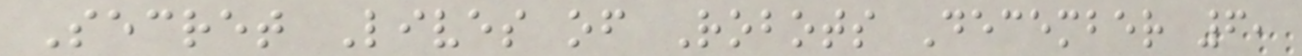Secret Lives of Robots December 6,
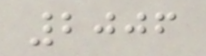2006
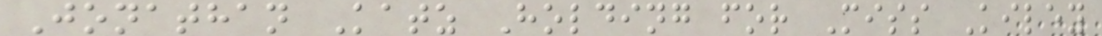Jonathan Katz Holding for Miss Kiley
